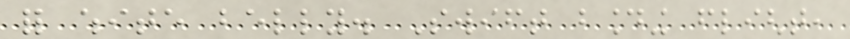for white belly. Swift bounding flight,
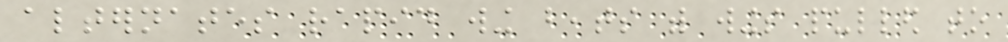alternates rapid wing beats with wings pulled to
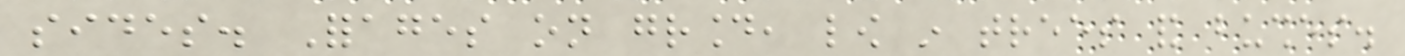sides. Forages on ground, low in trees and bushes.
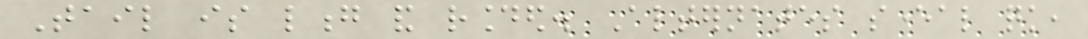Tail is long and rounded. Alternates several quick,
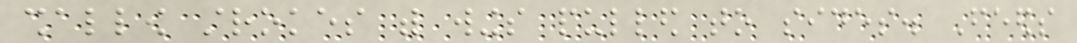shallow strokes with wings pulled to sides. Feeds
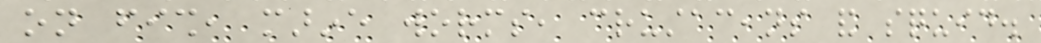on fish, marine worms, crustaceans and squid.
